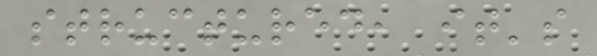structured, it's
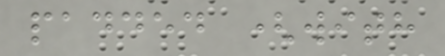padded (with
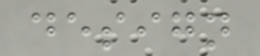design
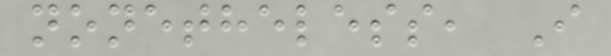nonetheless, I
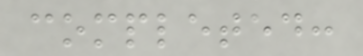completed:
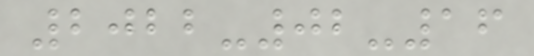2022-02-16
